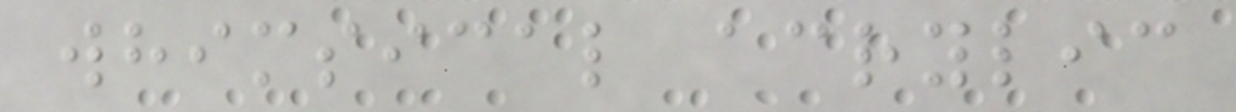whimsical acrylic
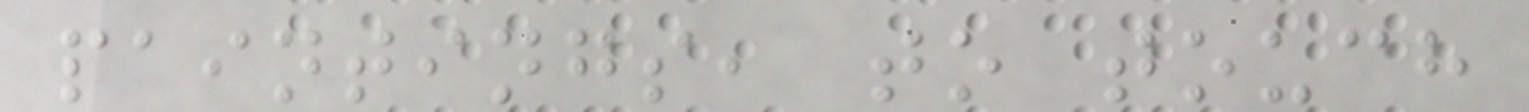paintings, to touch
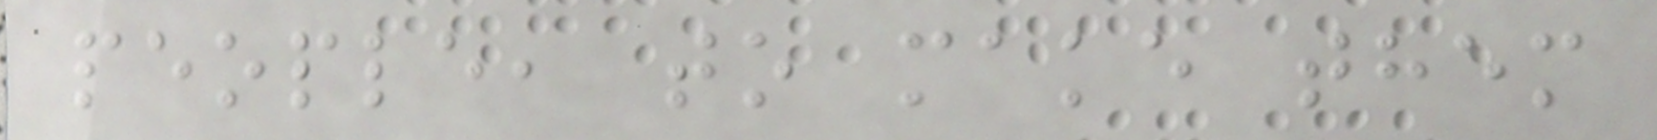people, to make them
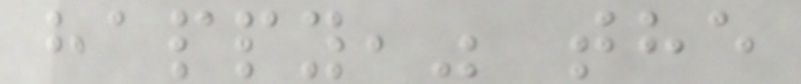happy," the
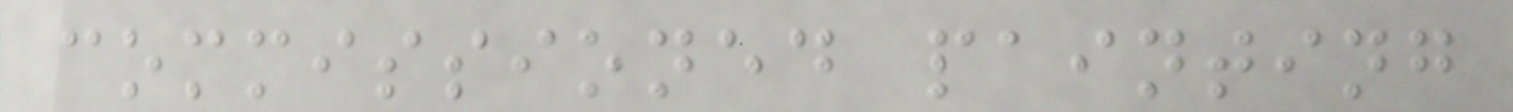commissioned painting
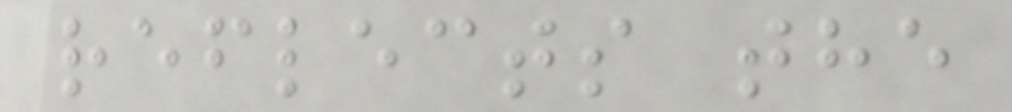reflects the
